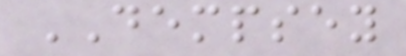DEMPSEY
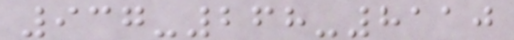937-268-8110
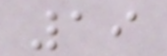19
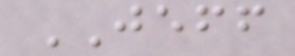JEFF
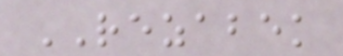REZABEK
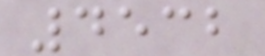4532
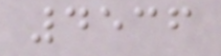4536
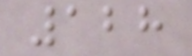128
